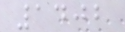1402
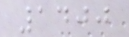1400
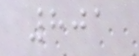801
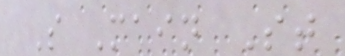S Main St
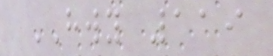HWY 119
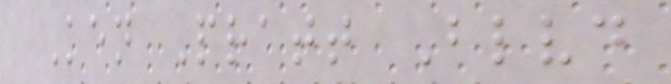Ken Pratt Blvd
